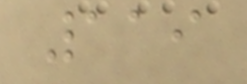119
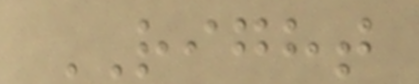RIGHT
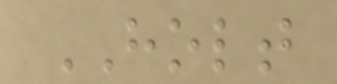HOLT
